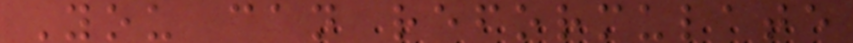You can reformulate
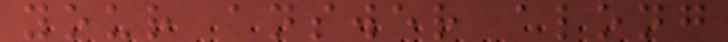your answer along
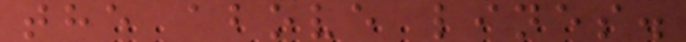the above lines.
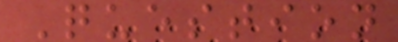Question
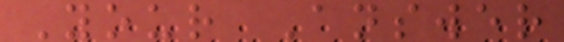Your Answer
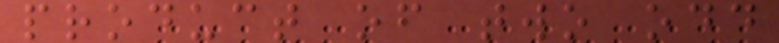product of two odd
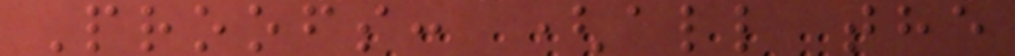Proofs: (all the
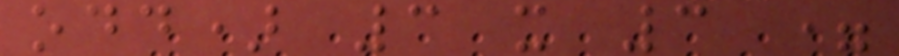odd) 3 x 3 =
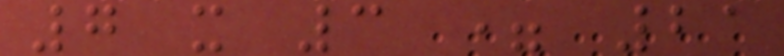7 x 3 = 21
